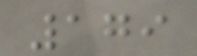179
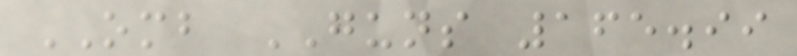OMB GUNS 165.99
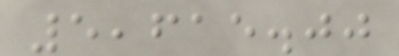5,615.00
